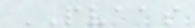PVAAS
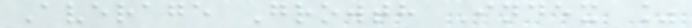Average Growth Index %
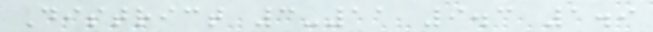District 3-11 9.3 1.9
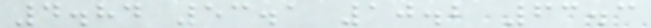4.84 53.1 10.2 63.3
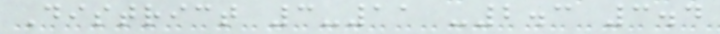District 3-11 -2.3 3.4
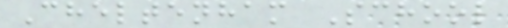Cheltenham School
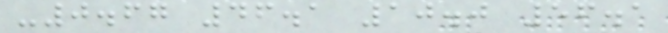-0.67 46.1 10.0 56.1
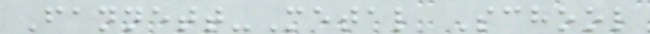Fannett-Metal School
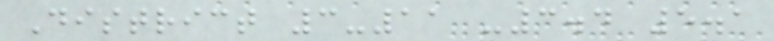District 3-11 -3.4 5.1
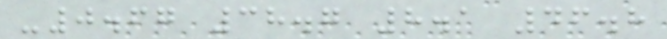-0.67 38.7 8.1 46.8
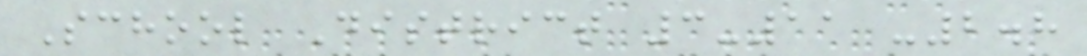School District 3-11 -2.8
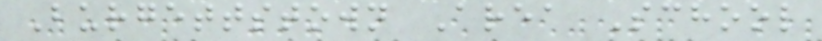Burgettstown Area School
